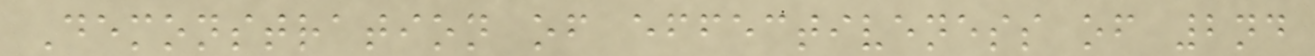Demonstration of effectiveness of 2nd
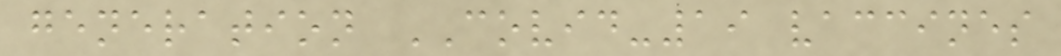generation COVID-19 vaccines
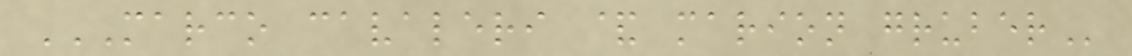MARCO CAVALERI & MARION GRUBER
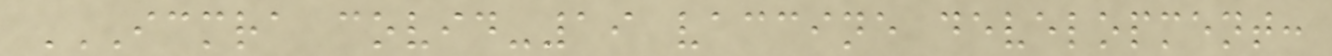ICMRA COVID-19 VACCINE DEVELOPMENT:
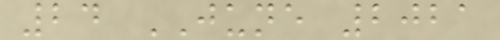24 JUNE 2021
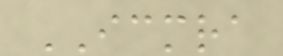ICMRA
